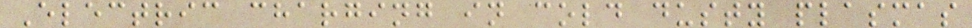Electric charging in cold dusty plasmas
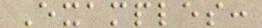Examples:
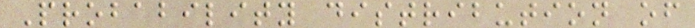Probability distribution of
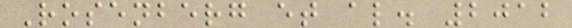Rosenberg et al. 2012
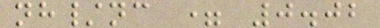nh/nc = 0.02
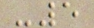-5
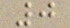0
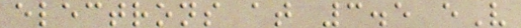electrons at 3.5 eV
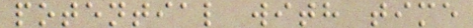potential with time
